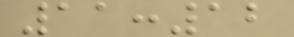11:12
